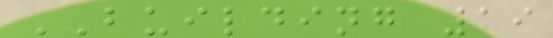BUILDING 19
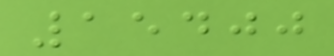15400
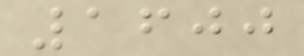1600
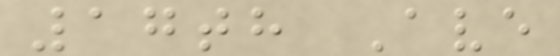17th Ave
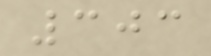303
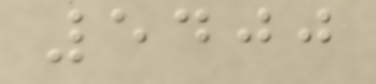5400
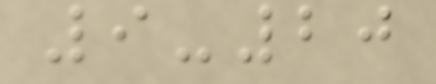9-20
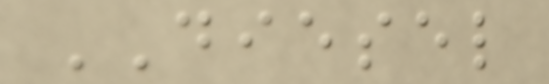DIESEL
